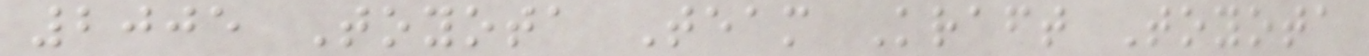2005 Toyota Team Kraft Toyota
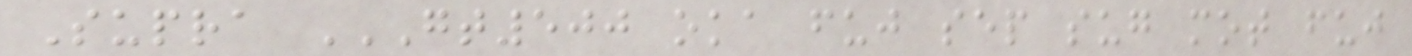Supra GT500 OKA FUJ SEP SUG MOT FUJ
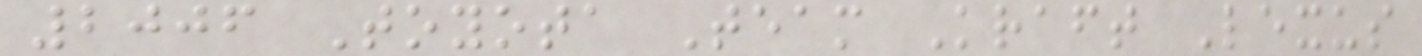2006 Toyota Team Kraft Lexus
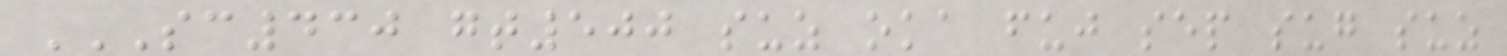SC430 GT500 SUZ OKA FUJ SEP SUG SUZ
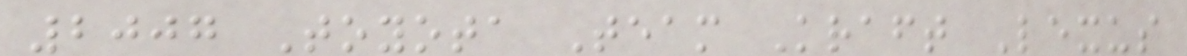2007 Toyota Team Kraft Lexus
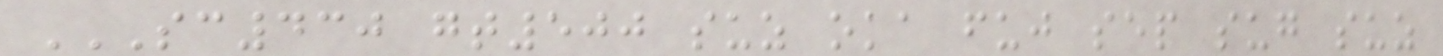SC430 GT500 SUZ OKA FUJ SEP SUG SUZ
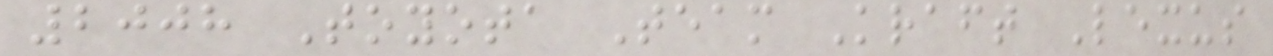2008 Toyota Team Kraft Lexus
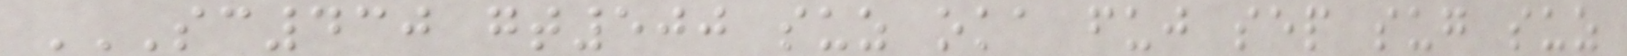SC430 GT500 SUZ OKA FUJ SEP SUG SUZ
